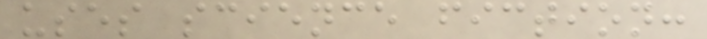uses science fiction:
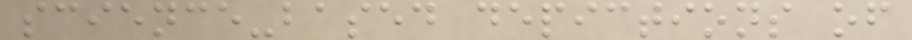science-based depictions of
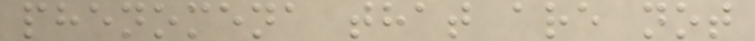phenomena that are not
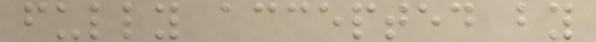fully accepted by
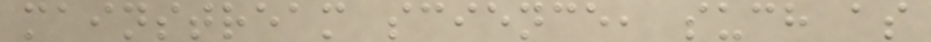mainstream science, such as
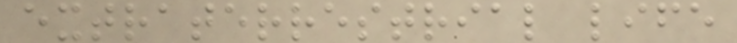extraterrestrial life
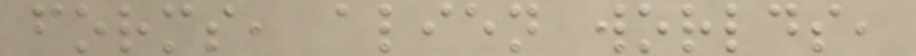forms, alien worlds,
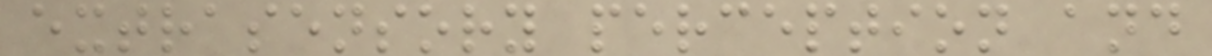extrasensory perception and
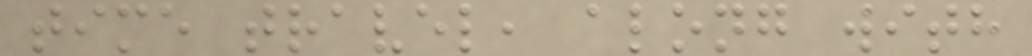time travel, along with
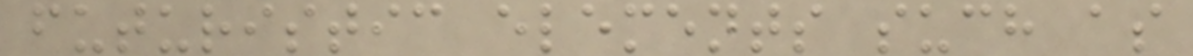futuristic elements such as
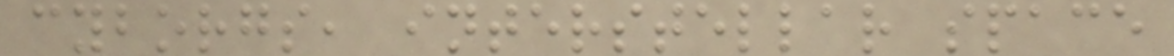cyborgs, interstellar space
